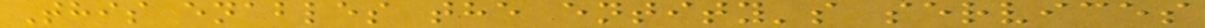This enables the entity's services
